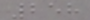258
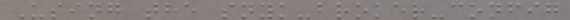Using the snyk-broker-config
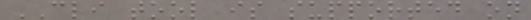CLI tool is supported on
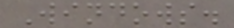Windows.
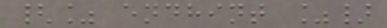{% endhint %}
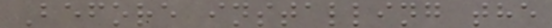Before installing the
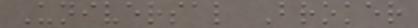Universal Broker
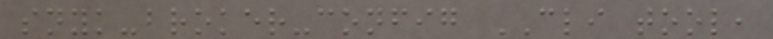snyk-broker-config CLI tool,
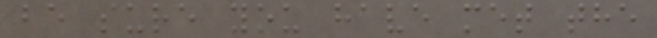be sure you have met the
